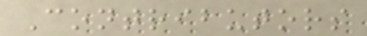Contributors
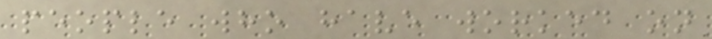people who have worked on
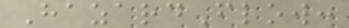HazardFlow:
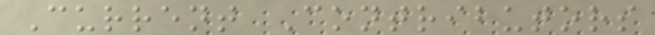Current Contributors
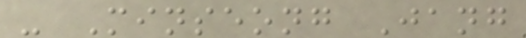- Minseong Jang
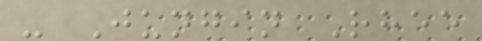- Jungin Rhee
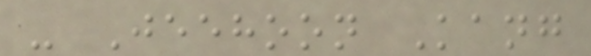- Jeehoon Kang
